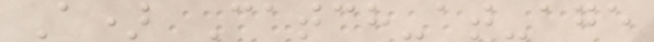A) Catch-at-age
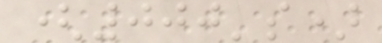(000's)
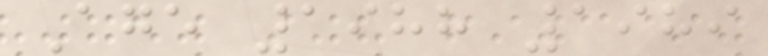Age 1988 1989
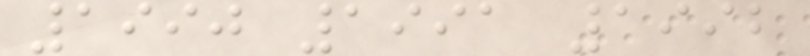1990 1991 1992
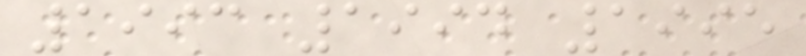1993 1994 1995
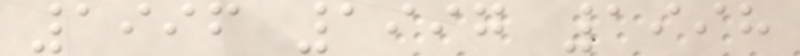1996 1997 1998
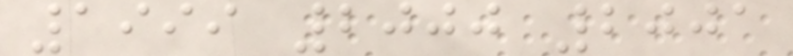1999 2000 2001
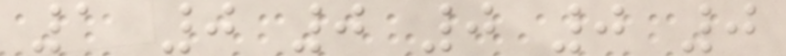1 0 0 0 0 0
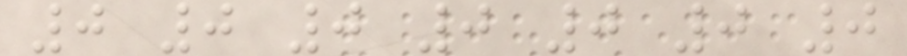0 0 0 0 0 0 0
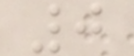0
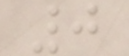0
